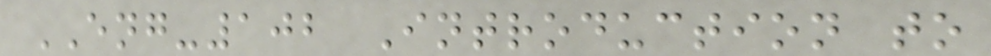ENG-102 Introduction to
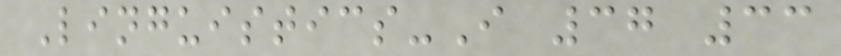Linguistics-I 37 33
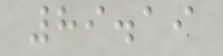89.19
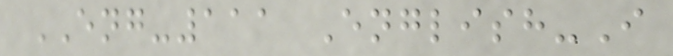ENG-111 English-I
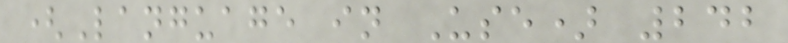(Language in Use) 242
